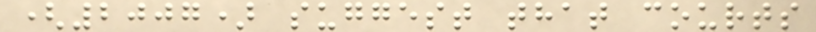(2007) suggest that courts
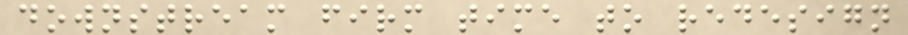downstream firm time to redesign
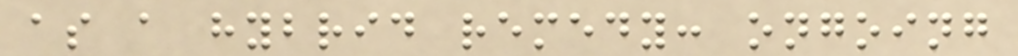as a hybrid remedy: ongoing
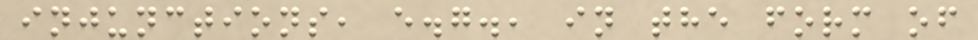injunctions, e.g., in the form of
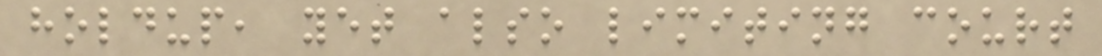holdup, yet also limiting court
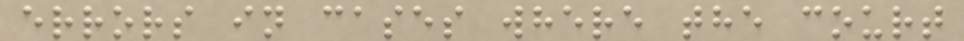errors in cases where the court
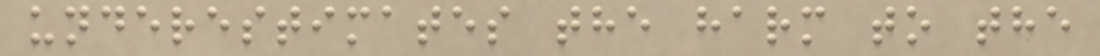underestimates the harm to the
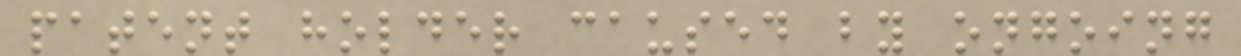patent holder caused by ongoing
